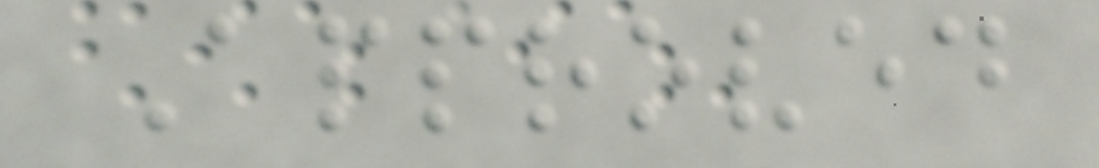Approved
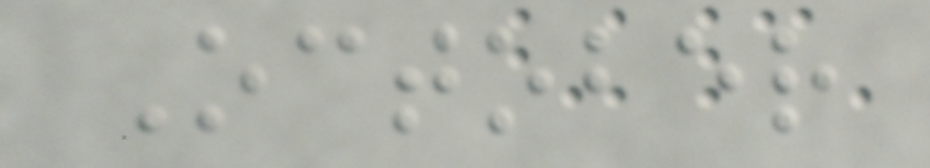October
